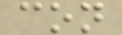con
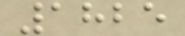1825
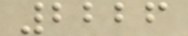2226
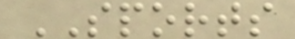SPORTS
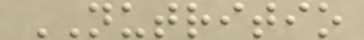NUTRITIO
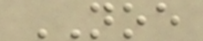NOE
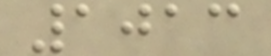1013
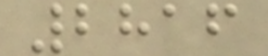2816
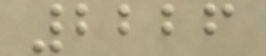2226
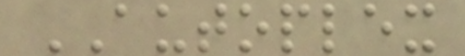AUTOPLEX
